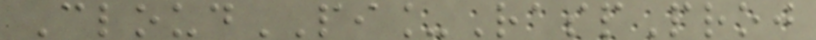CloudPI_RaspProj
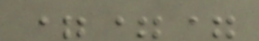===
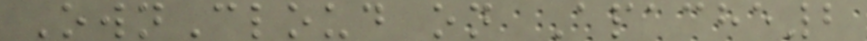OwnCloud on Apache2
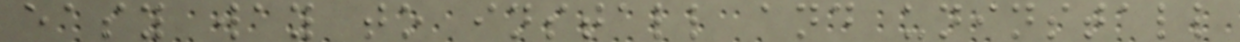easy way to install and uninstall
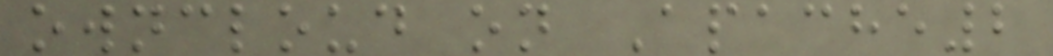owncloud on Apache2
